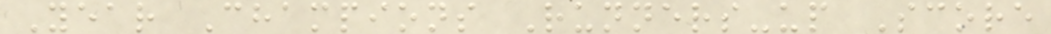Year Champions Runners-up Score
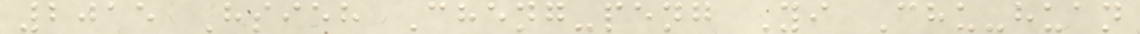2015 Hsieh Cheng-peng Yi Chu-huan
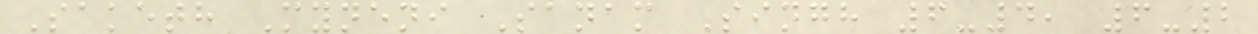Saketh Myneni Sanam Singh 6-4, 6-2
